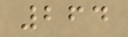264
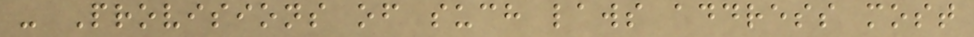- Provisions of such laws address most
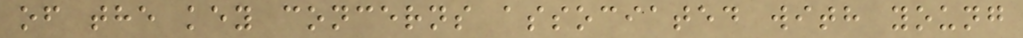of the key concerns associated with young
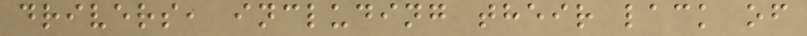drivers, including their lack of
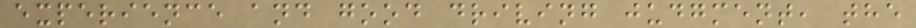experience and good driving judgment, the
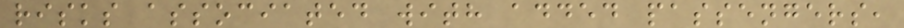risks associated with added passengers,
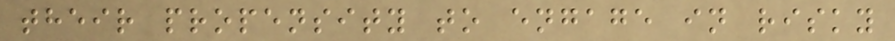their propensity to engage in risky
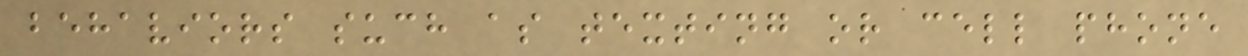behaviors such as texting or cell phone
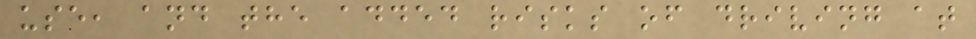use, and the added risks of driving at
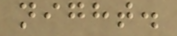night.
